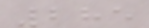285
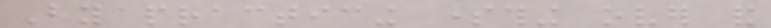By practicing something over and
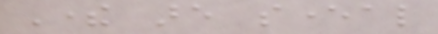There are several
